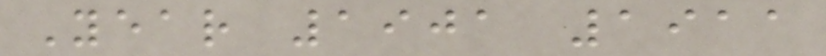Year 1901 1911
